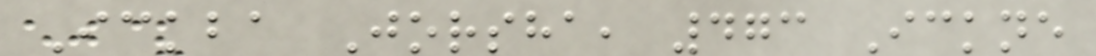Ickba Jorsha, 473 Ickne
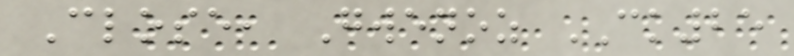Close, Gwenoz CK25
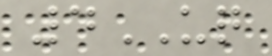4UQ
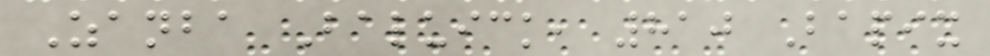Zanba Baluick, 810 Bapix
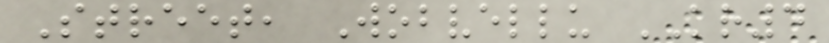Street, Wobvellu KR4
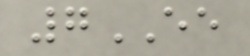7EE
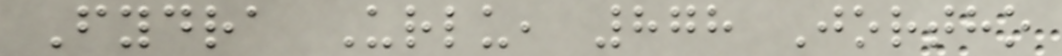Fydra Urlu, 878 Jortho
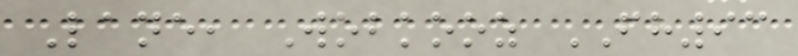Lane, Wobkooz FH93
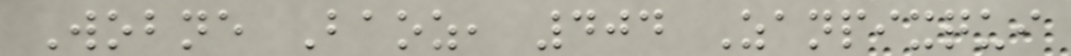Wobne Baoz, 404 Zanpixqui
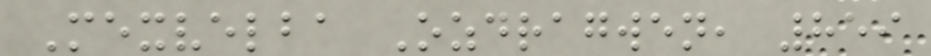Mexvelba Ozdragwen, 859
